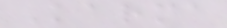Karma
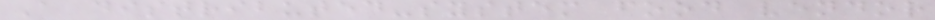A distributed-system food vendor
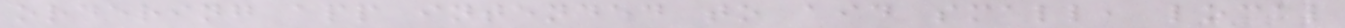ordering app intended to aid small, local
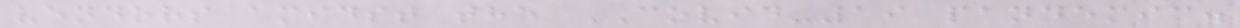vendors amidst the COVID-19 pandemic.
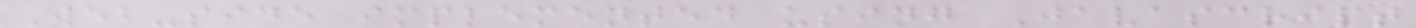Web-side implemented using Javascript
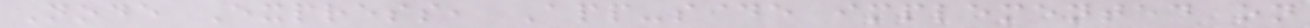Node Express, App-side implemented on
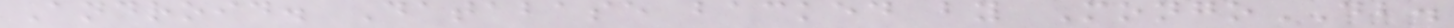Android. Database backed by MongoDB.
